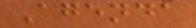Agenda
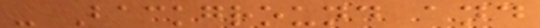- Background and
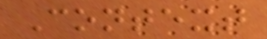Context
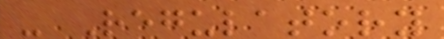- Regulatory
